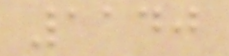1140
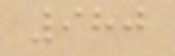980
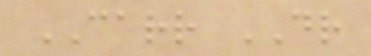CARR DR
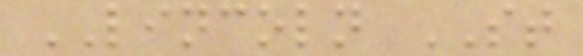LINCOLN ST
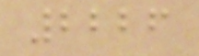2226
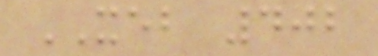XEB 402
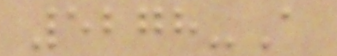5278-A
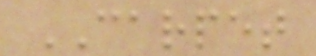CARPET
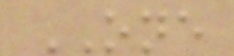ONE
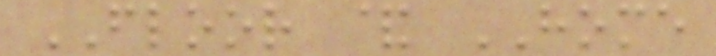FLOOR & HOME
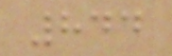844
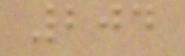204
